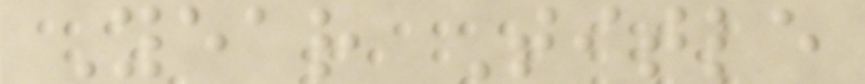Year Title
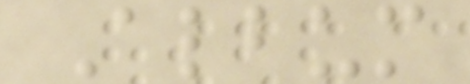Album
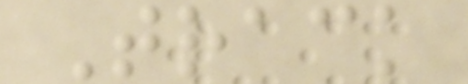Track
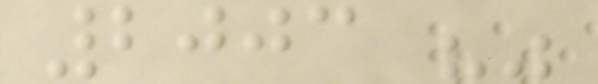2003 ""
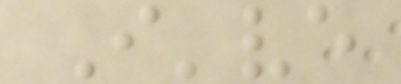I've
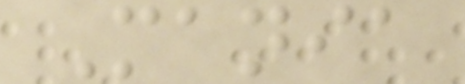Mania
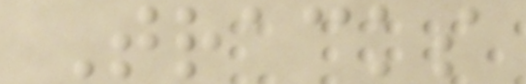Tracks
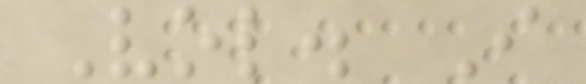Vol. I
